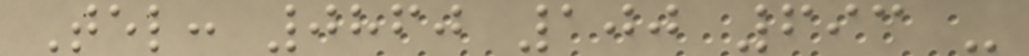Tel: 0860 100 693 -
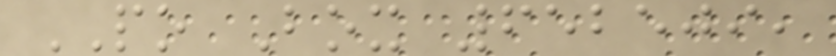PO Box 652509,
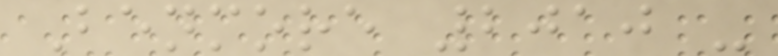Benmore 2010 -
